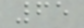65
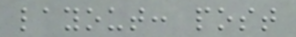layout: post
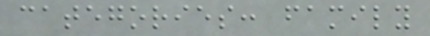categories: family
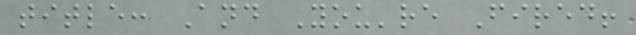title: And You're Fired!
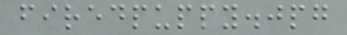firedpuppy.jpg
